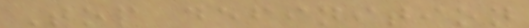Top definition
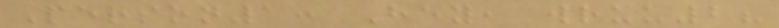Person1: Hey, wruu2?
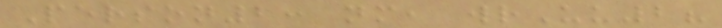Person2: nm, wrUu2?
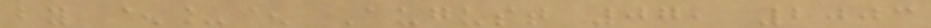by ^_^ August 07, 2003
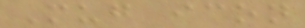Mug icon
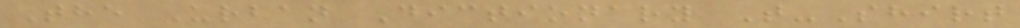The Urban Dictionary T-Shirt
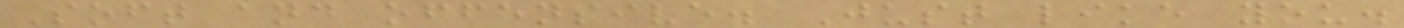Soft and offensive. Just like you.
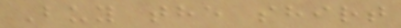Buy the shirt
